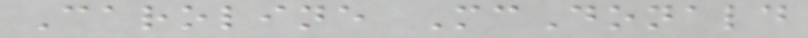Caroline McDonald
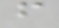f
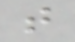t
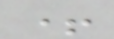+
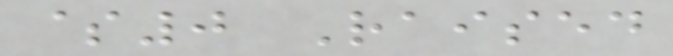$0 Raised
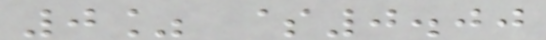0% $0.00
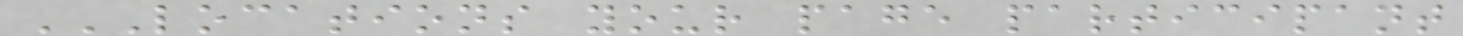LOCATIONS YOUR PAGE PARTICIPANT
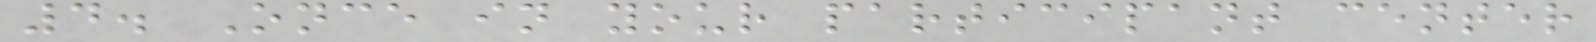4. Once in your participant center
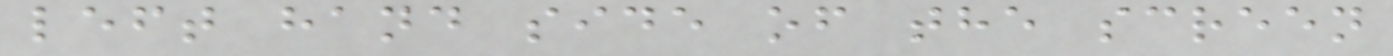left hand side of the screen
